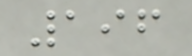196
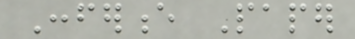Conference Paper
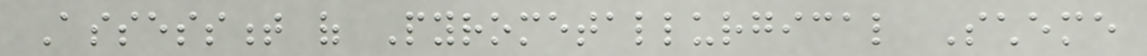Assessment of Pyrometallurgical Scheme
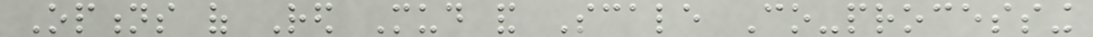Options of Red Mud and Scale Co-processing
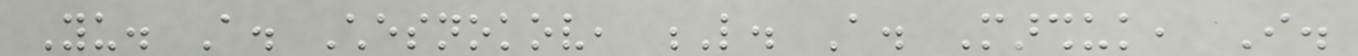Yu. A. Chesnokov, L. A. Marshuk, I.
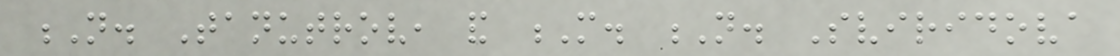N. Tanutrov, and M. N. Sviridova
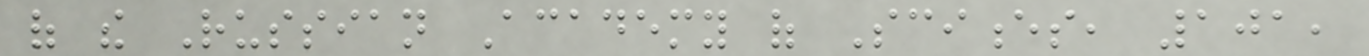of the Russian Academy of Sciences, 101,
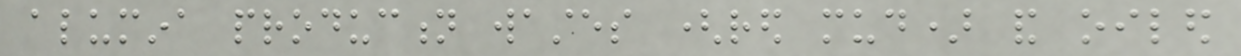alumina production wastes (red mud) and oiled
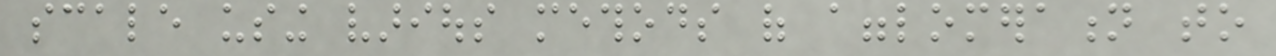scale using various methods of agglomeration to
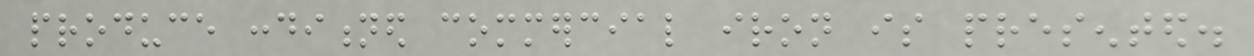produce conditioned commercial iron is presented.
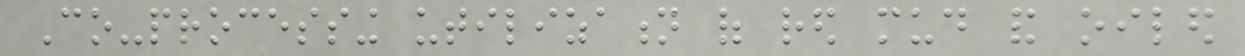Co-processing utilization of red mud and oiled
